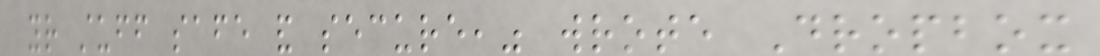your stuff safe and secure," wrote Dropbox
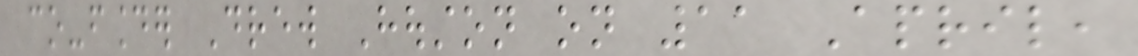co-founder Drew Houston on 11 April,
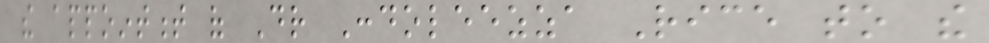the appointment of Dr Condoleezza Rice to the
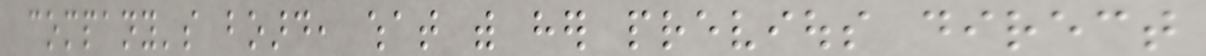company's board, what with her previous direct
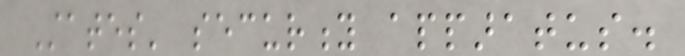States' security apparatus.
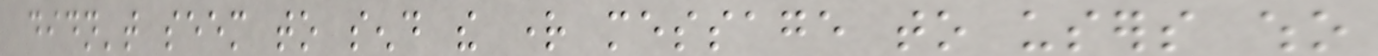didn't seem to send the right message to users who
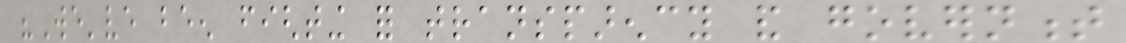"We've been fighting for transparency and government
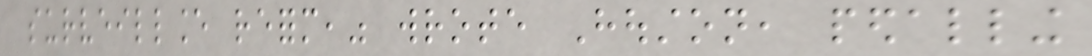surveillance reform," wrote Houston, pedalling
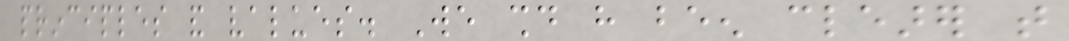principles and values. We should have been clearer that
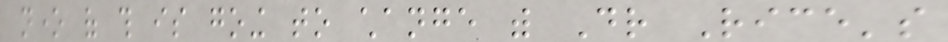none of this is going to change with Dr Rice's
